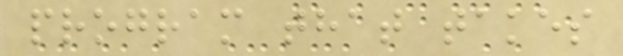program that takes
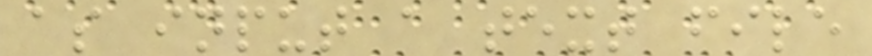as input a text file
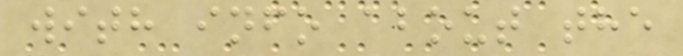with info about the
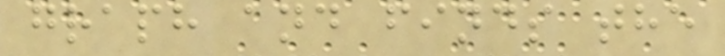graph and finds the
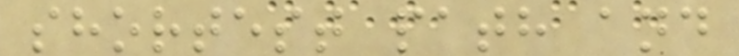shortest path and
